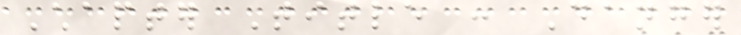Chapter Title : Danger
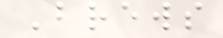Brews
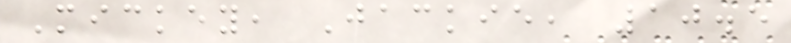Mickey, Jackie, 10.5
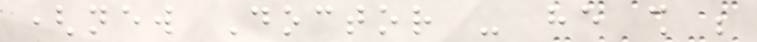(new Doctor - he shall be
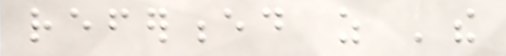referenced as 'the
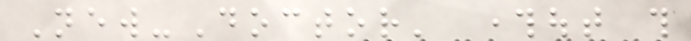New-Doctor' throughout this
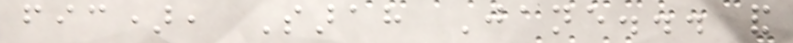fic), Sarah Jane... and
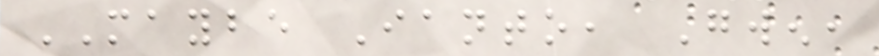MAYBE Ianto, Gwen,
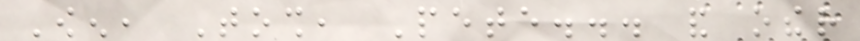Owen, Tosh, Pete... and other
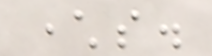characters.
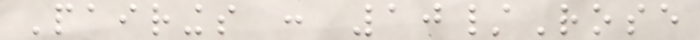Pairings : 10/Rose
